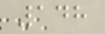148
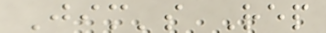Jim's Rep
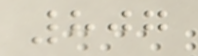807
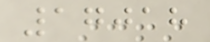17018
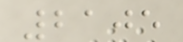2105
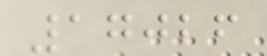17026
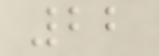22
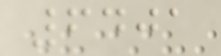6401
